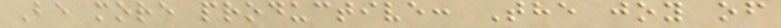Be more productive: The joy of
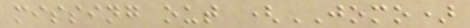missing out (JOMO)
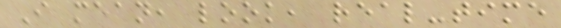I mean, look, real-time
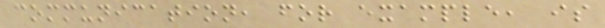communication, for example, is
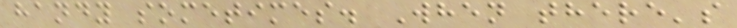handy sometimes. When there's
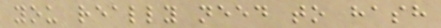you really need to hash
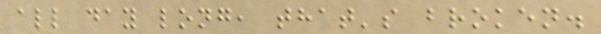all day long, that's broken.
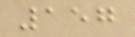157
